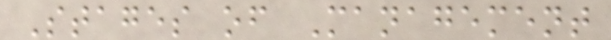Stages of Management
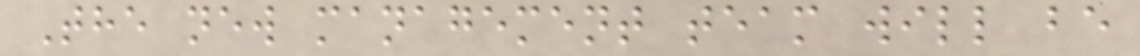The new management team will be
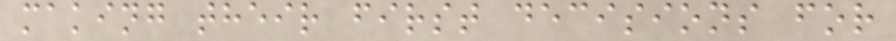making their first decisions for
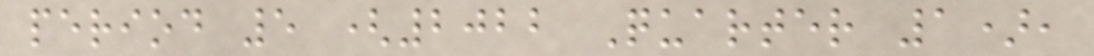period 5 (2022 Quarter 1),
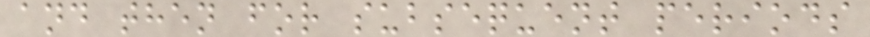and then for subsequent periods
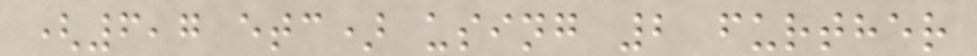(6,7 etc) using 2 further
